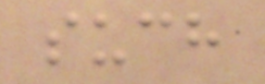such
